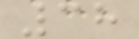38
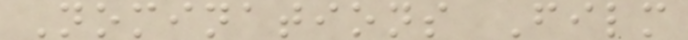Nominations Film
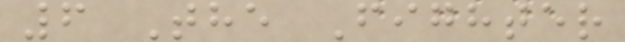6 The Fighter
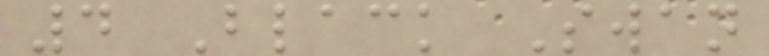4 Black Swan
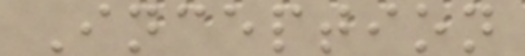Inception
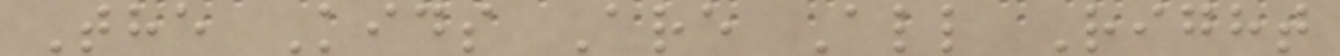The Kids Are All Right
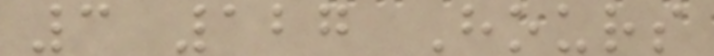3 127 Hours
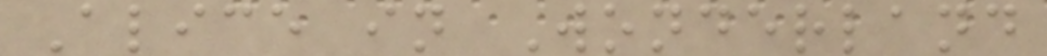Alice in Wonderland
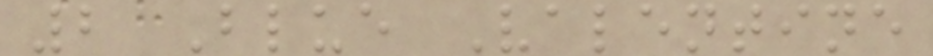2 Blue Valentine
